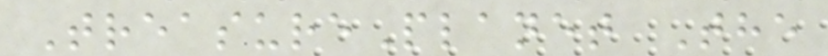TreasurePlanet The
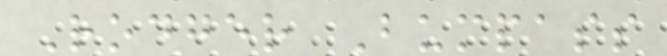Rodger Bumpass
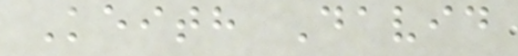Keith David
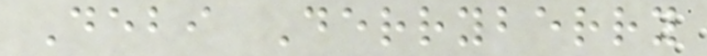Debi Derryberry
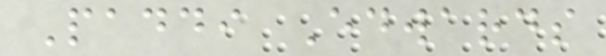Paddi Edwards
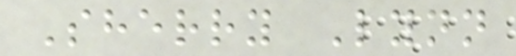Sherry Lynn
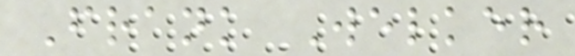Frank Welker
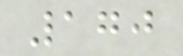170
